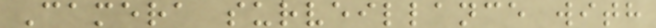Camera surveillance with
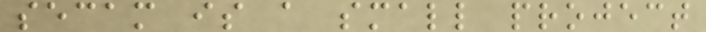secam is a small project
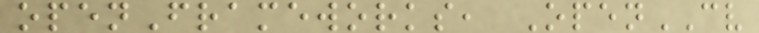openFrameworks, OpenCV
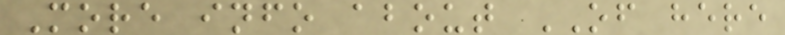More info about OF here
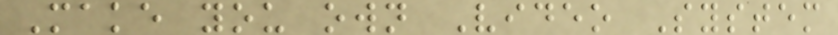Make you own Video System
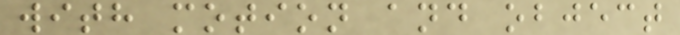with motion and object
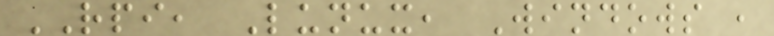RPI, Lunux, Windows ,
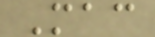Mac
